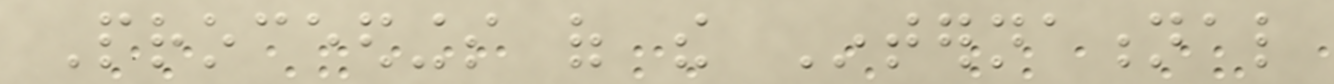Proceedings of the International
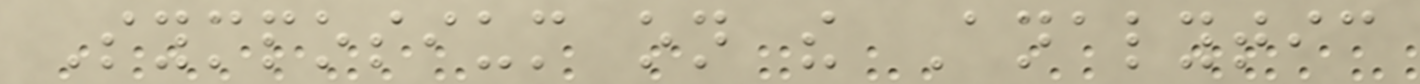Symposium on the Analytic
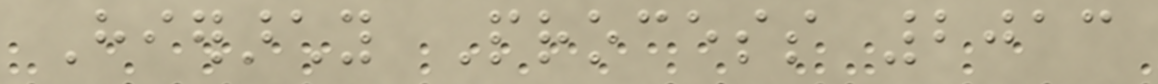Hierarchy Process 2013
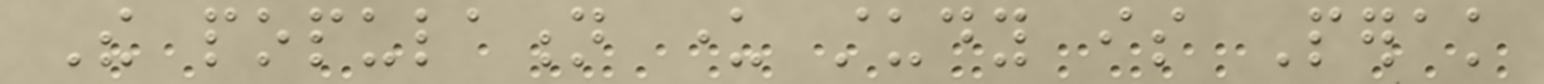The population under study is Perak
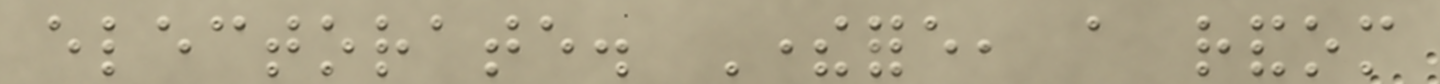electorate. Therefore, a random
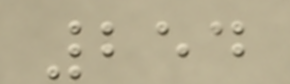254
